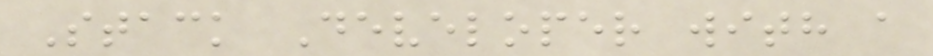Stack Developer with a
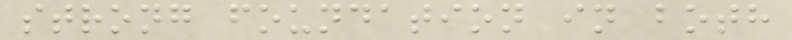strong foundation in both
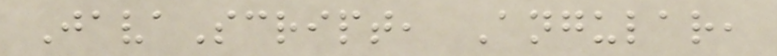JavaScript, Angular,
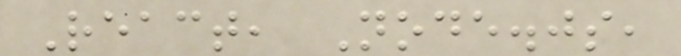React, Node.js,
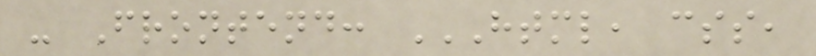- Frontend: HTML, CSS,
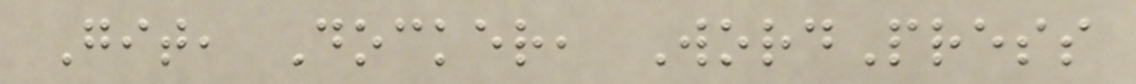Git, Docker, WordPress
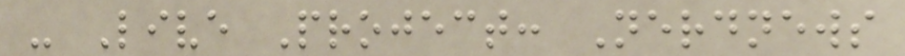- Live Project: Nerdnews
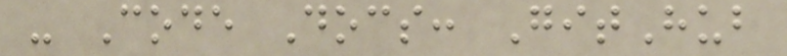- Code Docs: GitHub
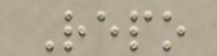Repo
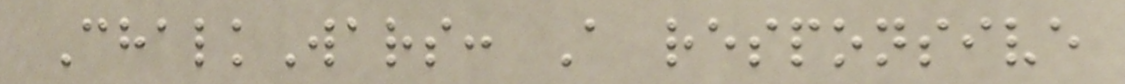ChalkWars: A responsive
